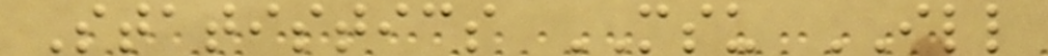Statistics MSU ILL
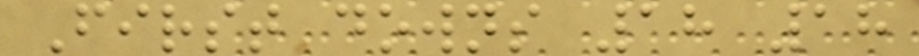First downs 18 18
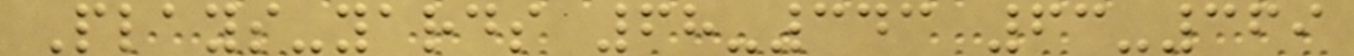Plays-yards 68-343 63-369
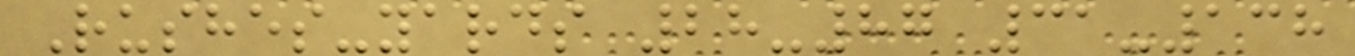Rushes-yards 28-87 31-138
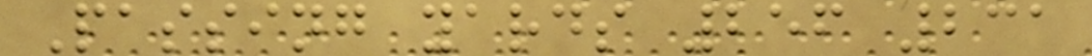Passing yards 256 231
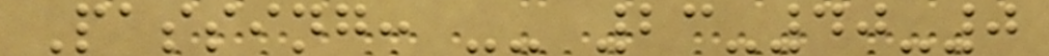Passing: -- 23-40-0
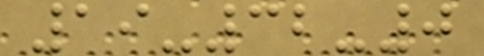19-32-0
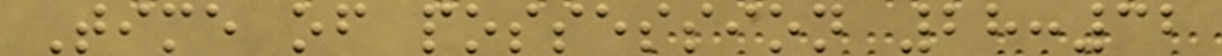Time of possession 28:32
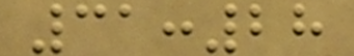31:28
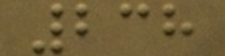238
